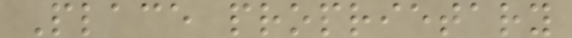Place proprietary
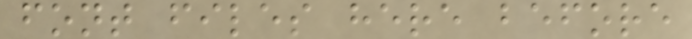font files here before
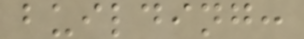building:
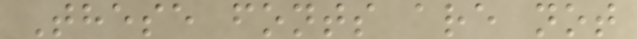These fonts are not
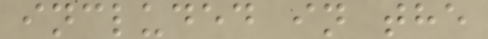included in the
